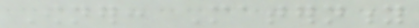Owner: Maternity
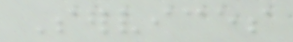Services
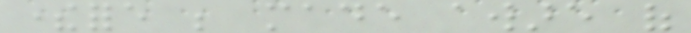therefore be made aware of
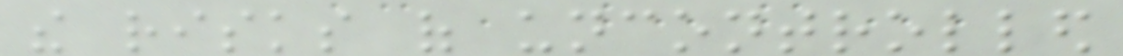the risks of uncontrolled
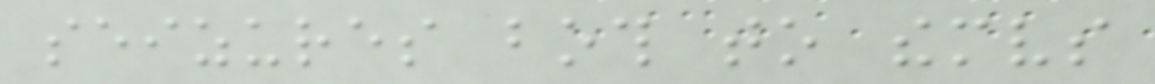seizures both to themselves
